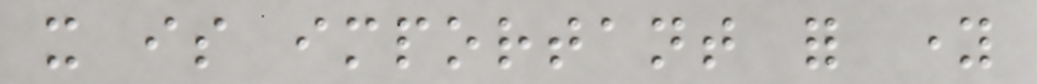it is important for young
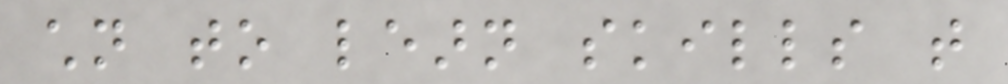children to learn skills that
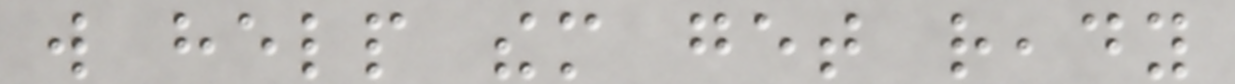will help them get ready
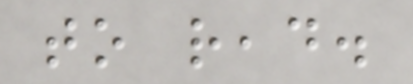to read.
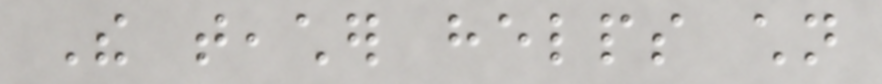The teacher helps children
